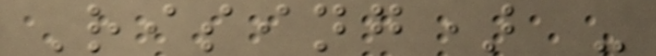Rising) -
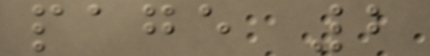page 2
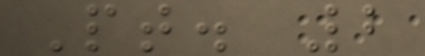Pt. 2
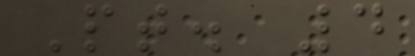Pt. 4
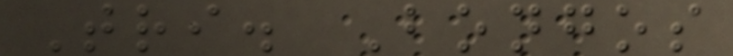Tri. Bongos
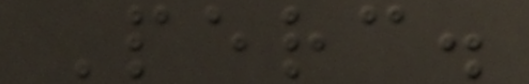Perc.
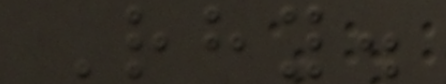Rhy.
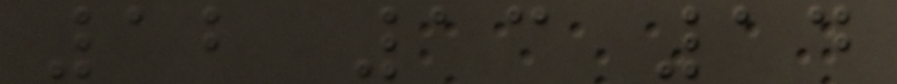12 13 14
